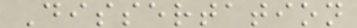Dissertation
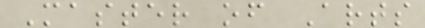Master of Arts
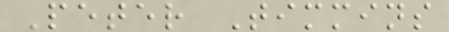Peter Timmins
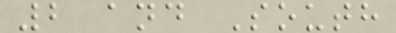2 and South
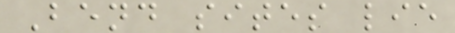Bend sites lie
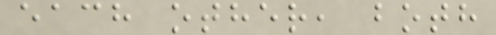each other, both
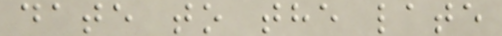date to the late
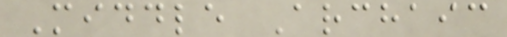Middle Archaic
